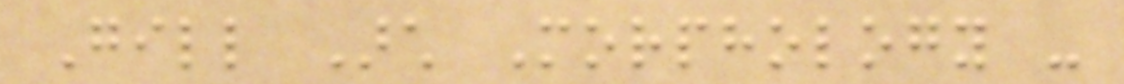Gill Arch Morphology -
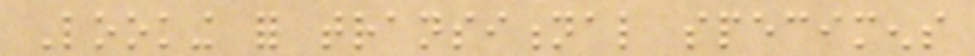Looking for transitional specimens
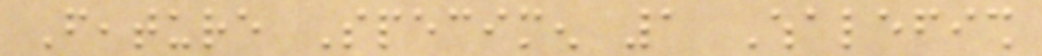Feature Specimen 1 Whalefish
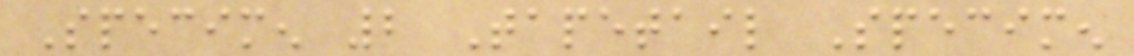Specimen 2 Tapetail Specimen
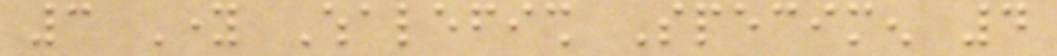3 Young Whalefish Specimen 4
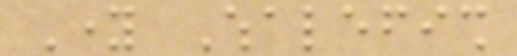Young Whalefish
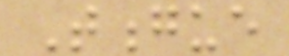Tongue
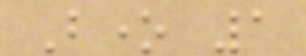Bone 1
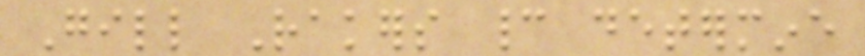Gill Rakers cannot determine
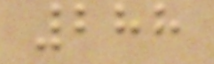288
